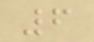6
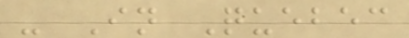- In Quebec
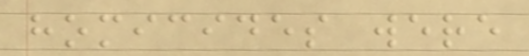homicides were
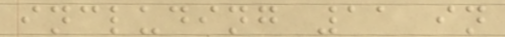including 11 in
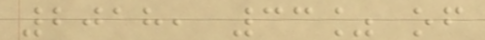2018, 33% of
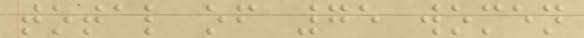total of 75 women
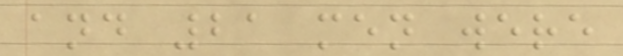and 21 men were
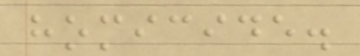homicide.
